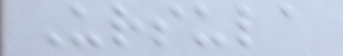Ursula
